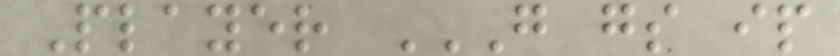Player G GS IP
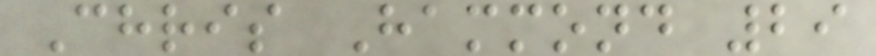Chris Hammond 29
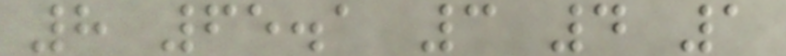8 65.1 3 4 1
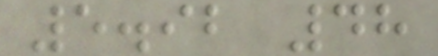5.92 48
